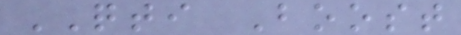QTI Boost
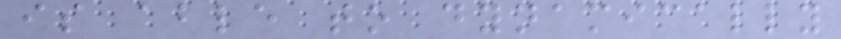is able to dynamically
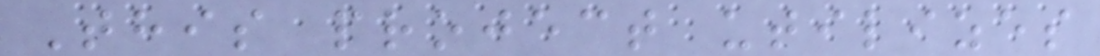This project utilizes
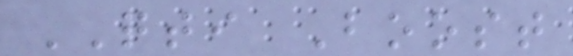QTI Boost
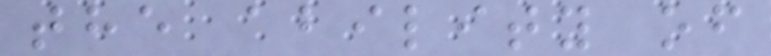the ability of
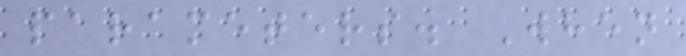parameters. When
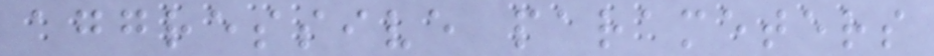aggressive parameters
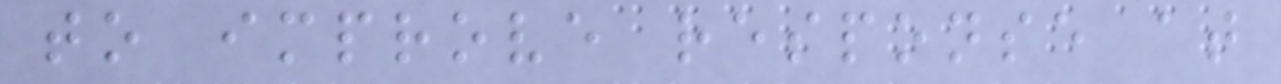to improve response at
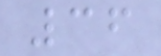36
